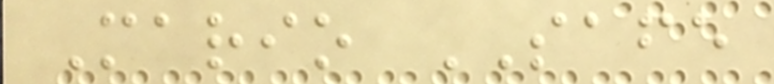Mario SAFE
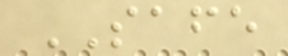SAFE
